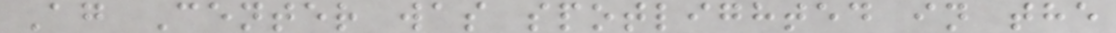Ag Center was spotlighted in the
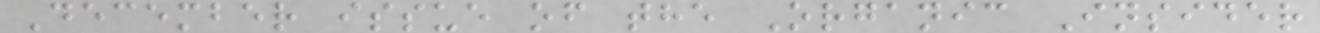December issue of the Organic Insider
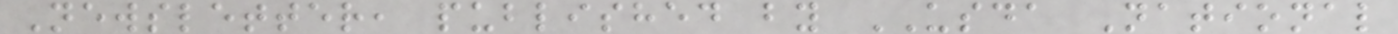Newsletter, published by USDA National
